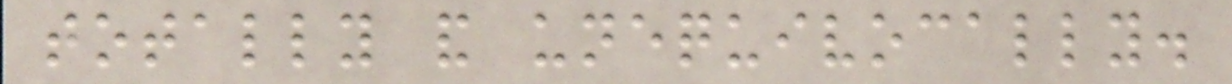totally and unequivocally.
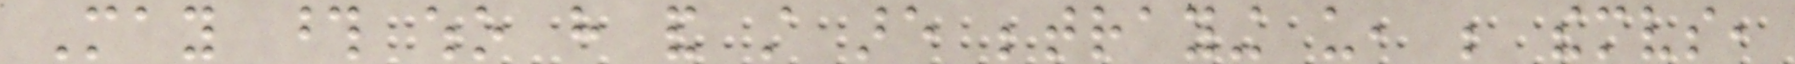May those who have and still are betraying us, be themselves,
